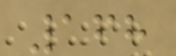168
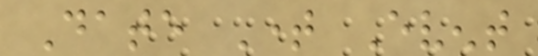Date Time Event
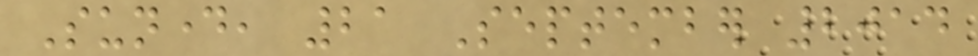Sunday, 21 September 2014
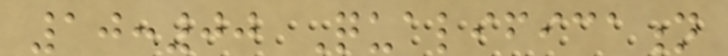10:00 Qualification
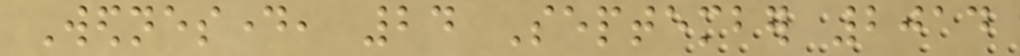Wednesday, 24 September 2014
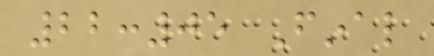22:05 Final
